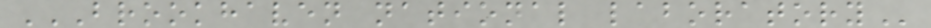BROOKHAVEN NATIONAL LABORATORY
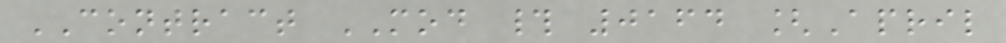CONTRACT MOD # 0164 [April
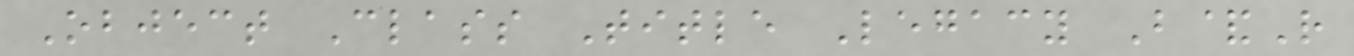Object Class Title Legacy B&R
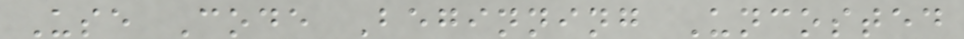Use Code Beginning Uncosted
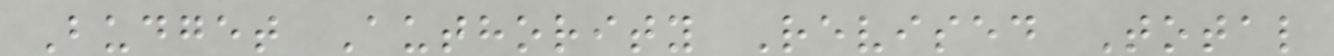Budget Authority Revised Total
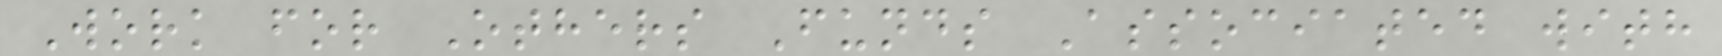Work for Others Funds Associated with
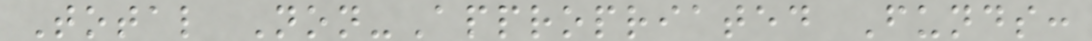Total Non-Appropriated Funds:
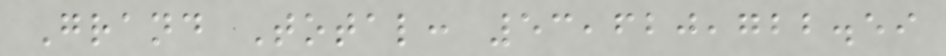Grand Total: 53,620,722.59
